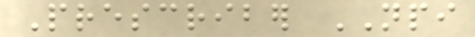Prescriber NPI
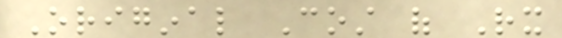Original Cost of Rx
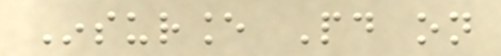Insurance Paid on
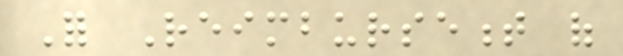For Reimbursement of
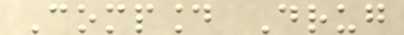Compound Drug
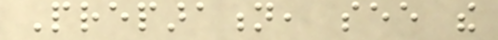Preparation, see the
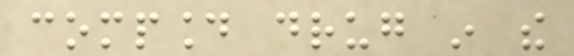compound drug in the
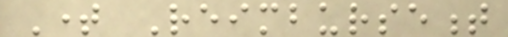Time Reimbursement
